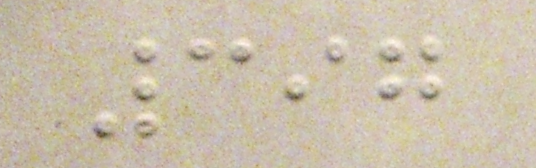397
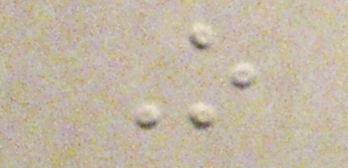O
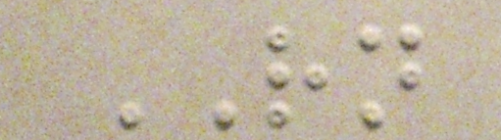RN
